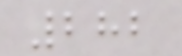282
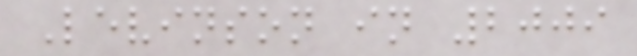Levinson in 2009
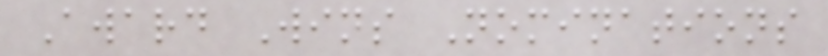Award Wins Nominations
